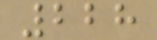228
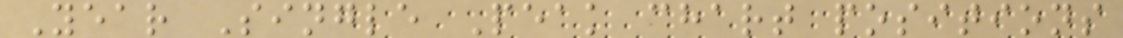Year Single Peak chart positions
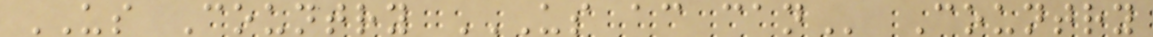US Country US AC CAN Country
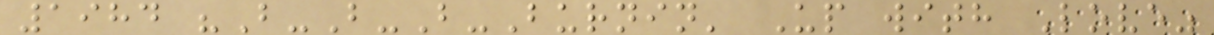1984 "B-B-B-Burnin' Up with Love"
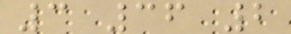3 36 2
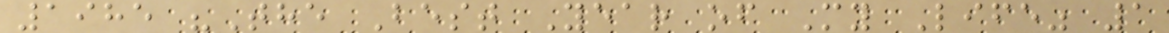1985 "The Best Year of My Life" 1
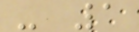- 1
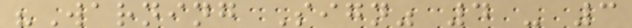"Warning Sign" 4 - 3
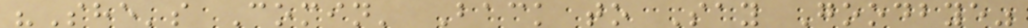"She's Comin' Back to Say Goodbye"
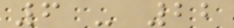6 - 22
